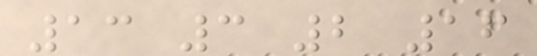13 3 2 16
